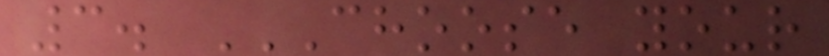3. CHOOSE YOUR
